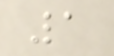1
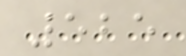525
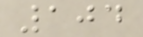104
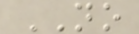NO
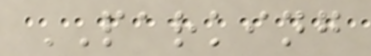PARKING
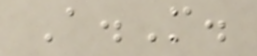A.M.
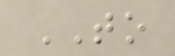TO
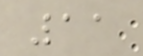11
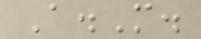A.M.
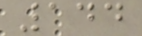144
